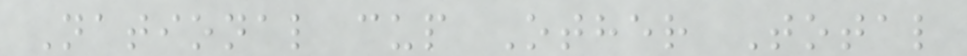National cup Other Total
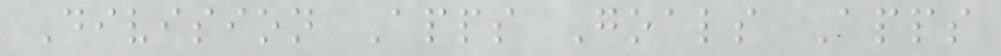Division Apps Goals Apps
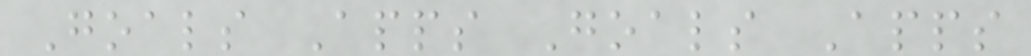Goals Apps Goals Apps
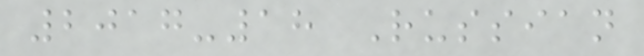2017-18 Russian
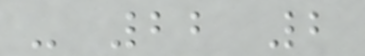- 22 2
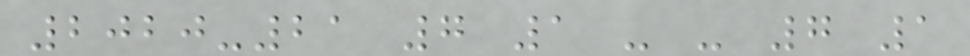2020-21 7 1 - - 7 1
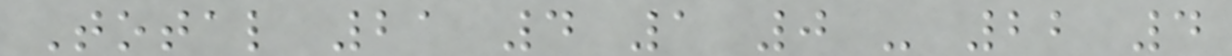Total 21 4 1 0 - 22 4
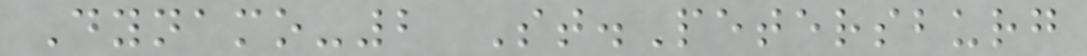Dynamo-2 St.Petersburg
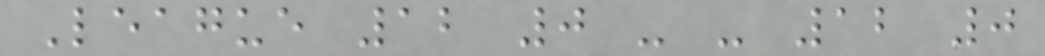League 12 0 - - 12 0
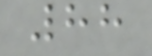88
